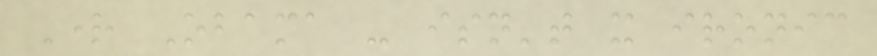Right Obama - isn't it ironic
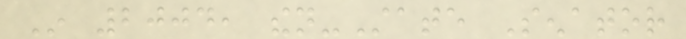In 2004, then-State Senator
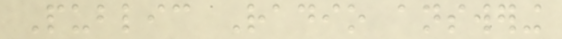Public Radio answering
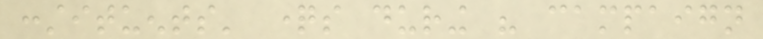constituents' questions during his campaign
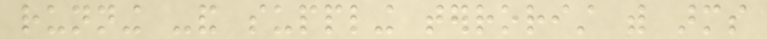running -and suppling terrorist with arms
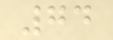74
